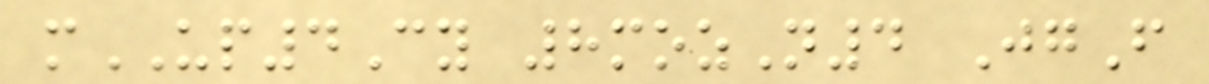mUP4Cy 8mozN4 JgF
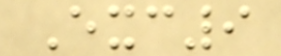Exc9
